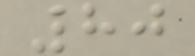80
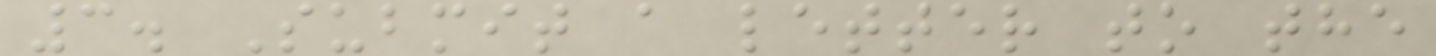3. Submit a letter to the
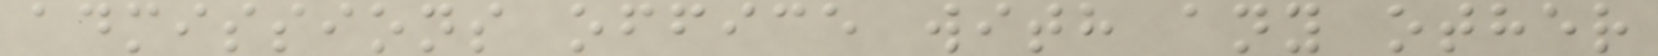admissions office with any other
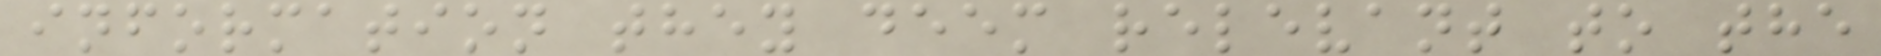information they deem relevant to the
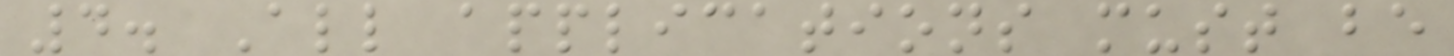4. All applications must be
